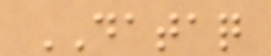DATAQ
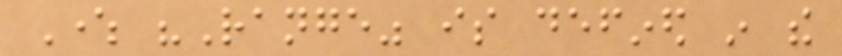Where "Range" is defined in the
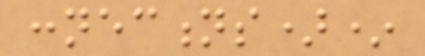connections)*
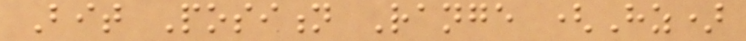Bit Position Range (Hz)
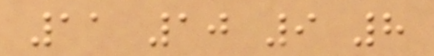11 10 9 8
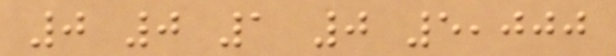0 0 1 0 5,000
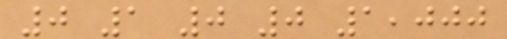0 1 0 0 1,000
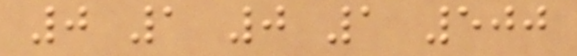0 1 0 1 500
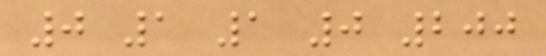0 1 1 0 200
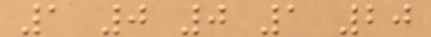1 0 0 1 20
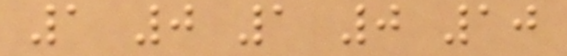1 0 1 0 10
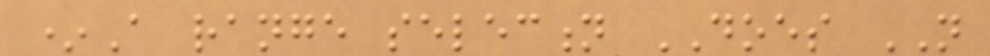*A range selection DOES NOT
